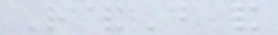R&D and
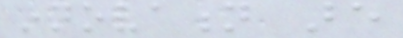innovation are
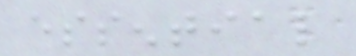essential
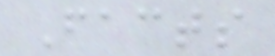Facts
